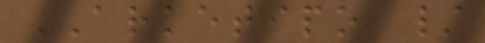ARKETIPO /
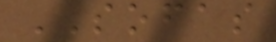SOFAS
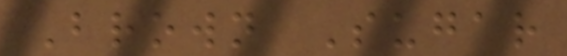Brown Sugar
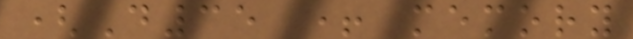(D35 + memory
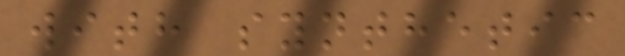with synthetic
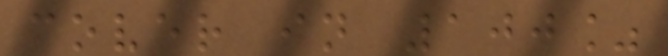cover in 100%
